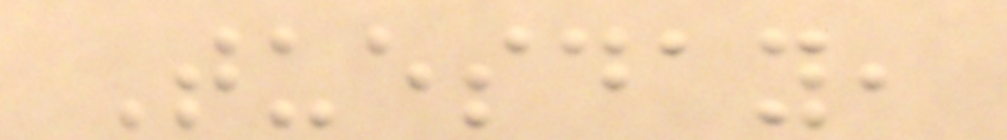Tuesday,
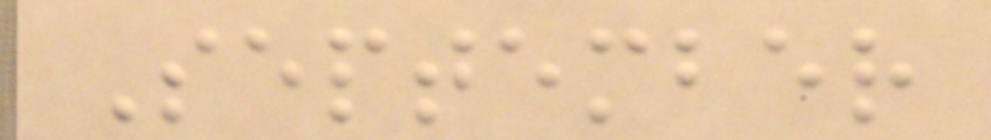September
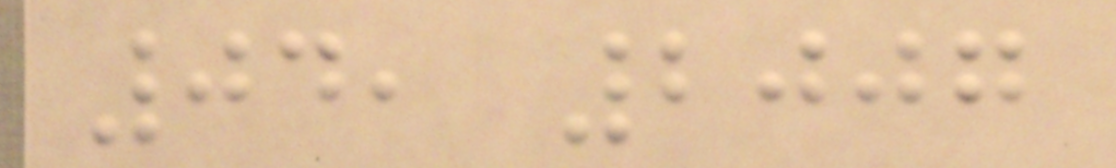04, 2007
